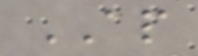AP
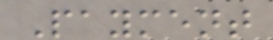Payment
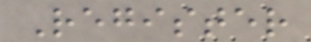Register
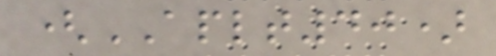(APLT40)
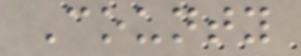County
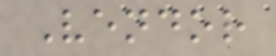Vendor
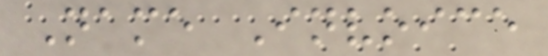Name Invoice
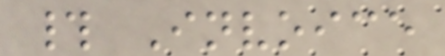# Invoice
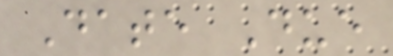Date Due
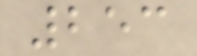253
